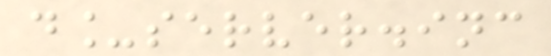d_server.inc
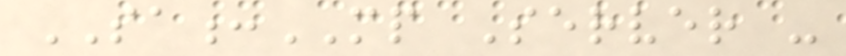SA:MP Server -
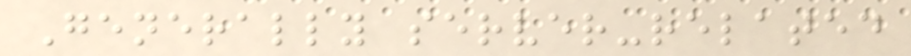Generally server-related
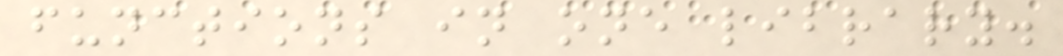functions in one library.
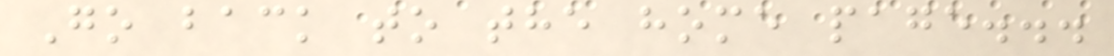Go back to the home page...
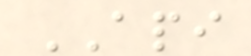API
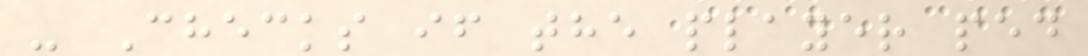- Checks if the player ped
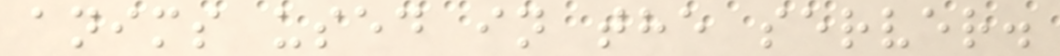anims used in the server.
